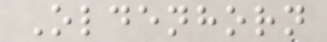Oldenhorn
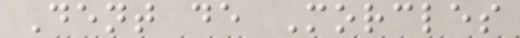Dent de Morcles
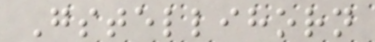Gstellihorn
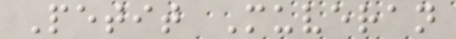Petit Muveran
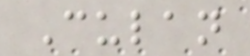Culan
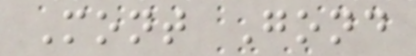Mont Gond
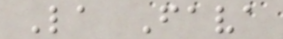La Fava
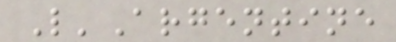L'Argentine
